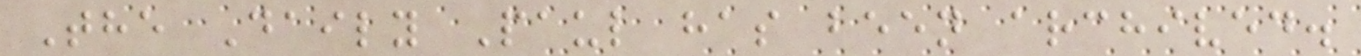The Daily Paul has been archived.
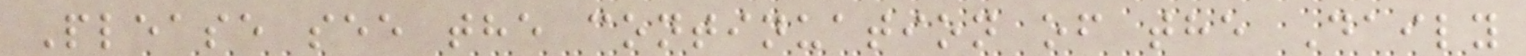Please see the continuation of the Daily
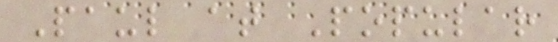Paul at Popular
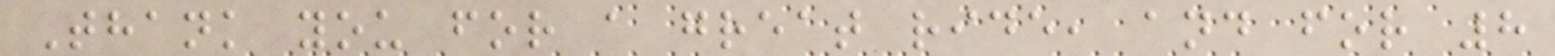Thank you for a great ride, and for 8
